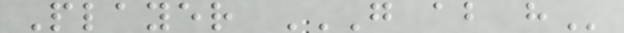Player G AB H
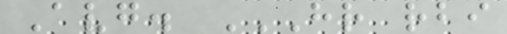Avg. HR RBI
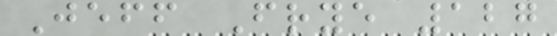Jeff Frye 127
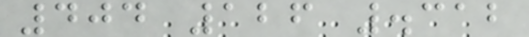404 126 .312
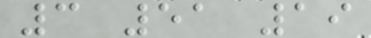3 51 19
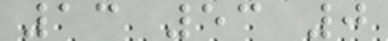13 53 0
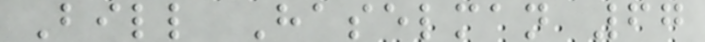Bill Haselman 67
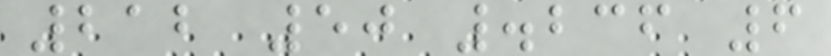212 50 .236 6
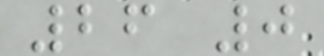26 0
